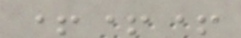+++
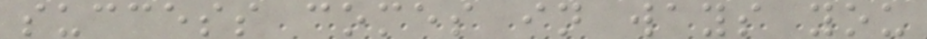success comes in ways you
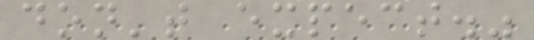don't expect."
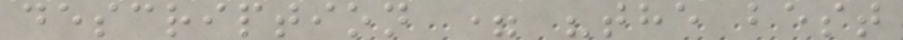description = "the best
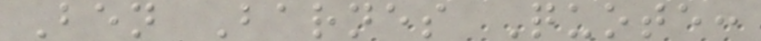Ben Barnes Quote:
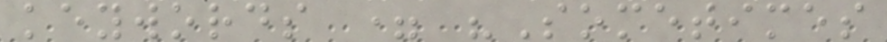keywords = "Sometimes
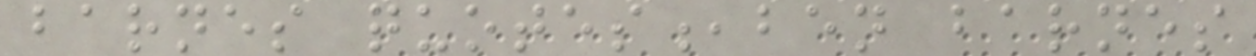barnes quotes,ben barnes
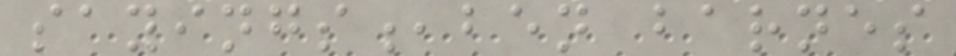sayings,ben barnes
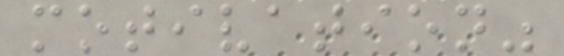motivation"
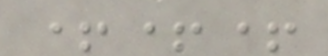+++
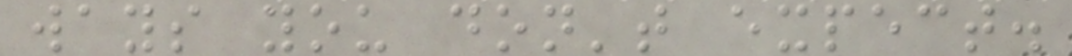ways you don't expect.
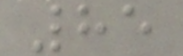85
